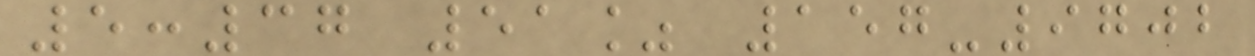5:37 51% 157-9702
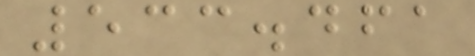533.461
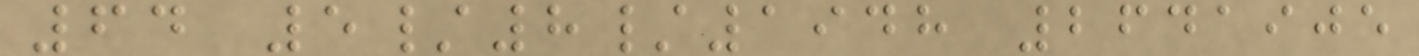64 5/8/1948 2641905
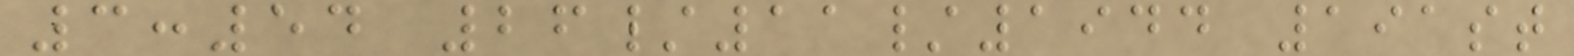3:54 26/11/1944 191st
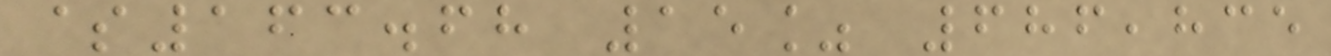$163.68 15% 686,835
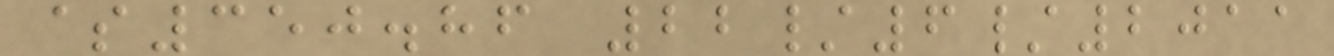$350.86 22/6/2011
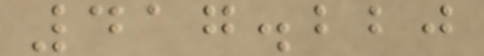417.220
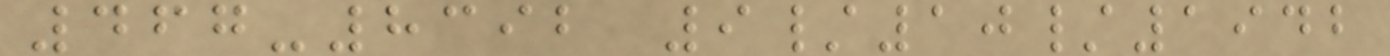467-8392 9/10/1942
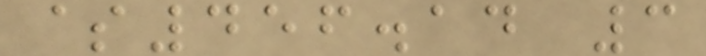$456.14 3
